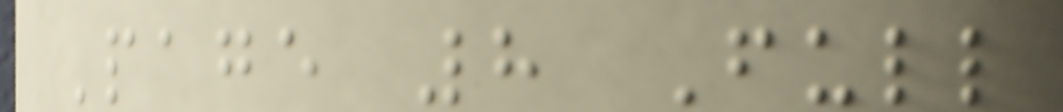Page 8 Full
